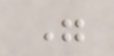"
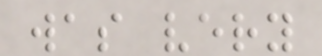was very
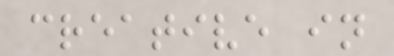creative in
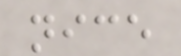nice
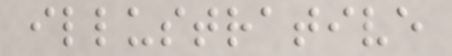illustrative
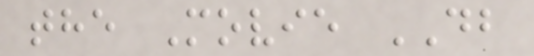the Movie DB
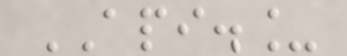API._
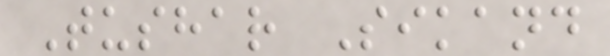Tushar Sikand
